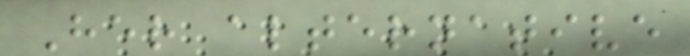Her alternative
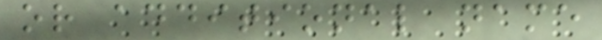or additional name
